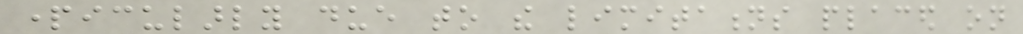particularly due to the limitations placed on
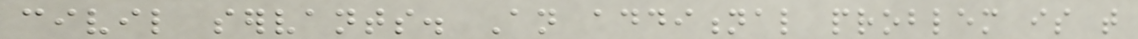civil servants. An additional problem is that
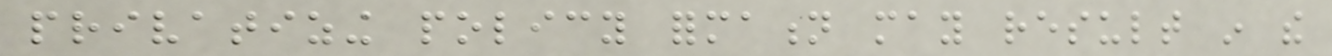privatizing policy formation may result in the
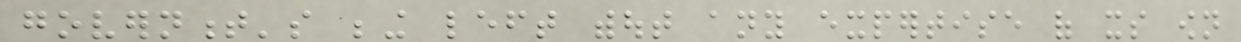government's being left without any expertise of its own
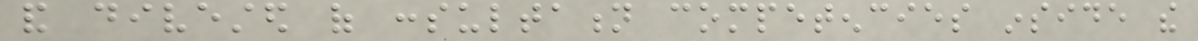and divested of consultation competencies inside the
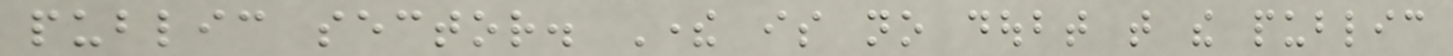public sector. There is no doubt that the public
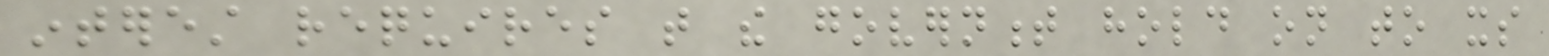interest requires that the government hold on to its
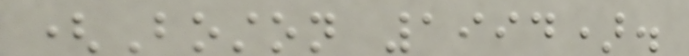(Boston 1994).
